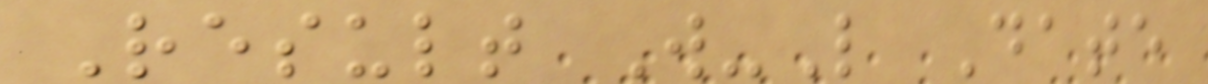Result W-L Date
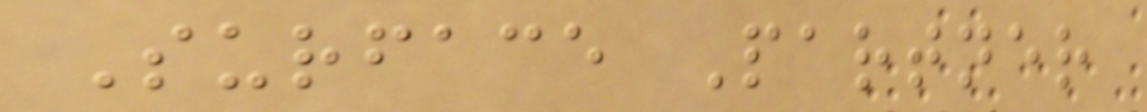Surface Partner
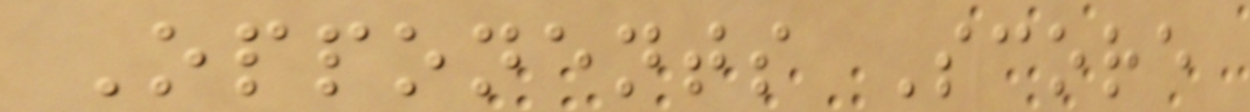Opponents Score
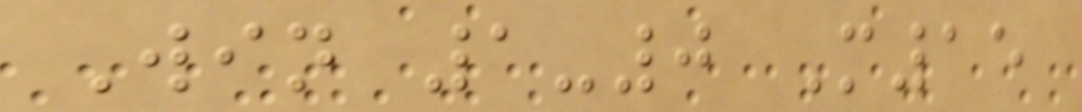Win 1-0 M15
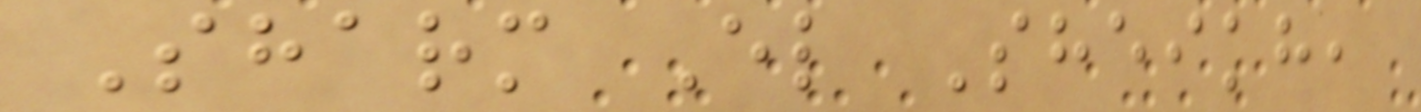Sharm El Sheikh,
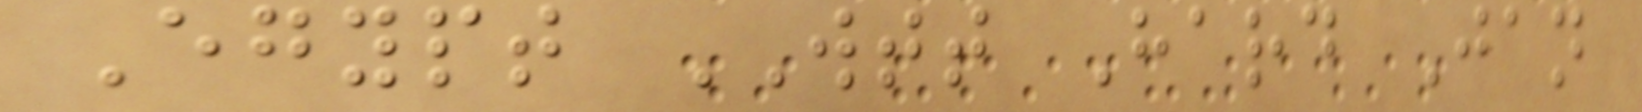Egypt WTT Hard Jan
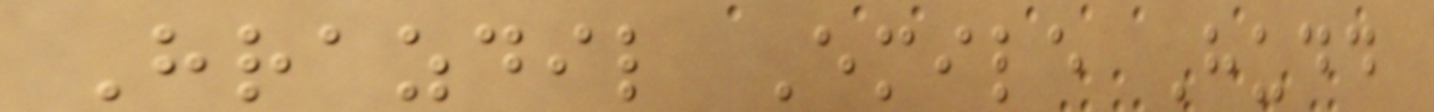Hrazdil Emile Hudd
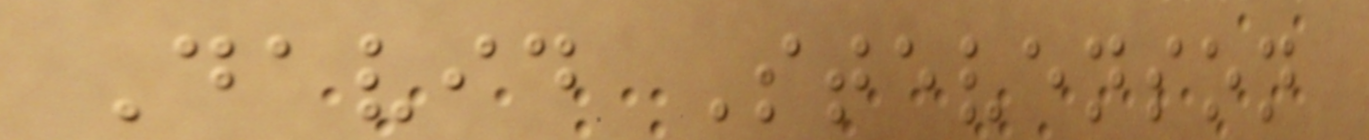David Stevenson
